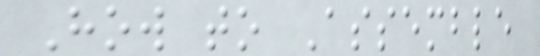How to Assemble
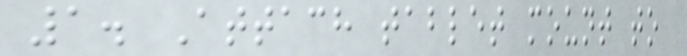1. Attach tablet mount to
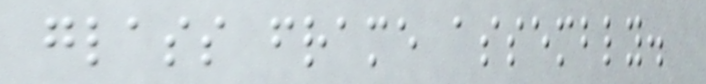glass frame assembly.
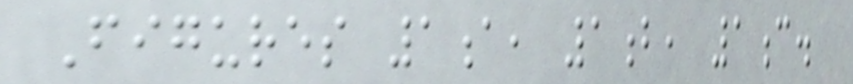Figures 1a, 1b, 1c.
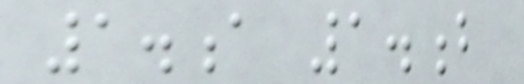1.a 1.b
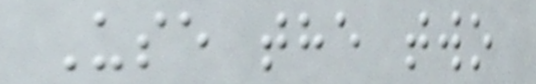Use the two
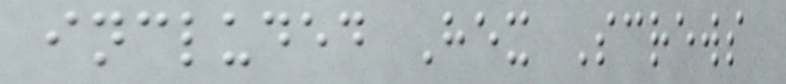included Hex Screws
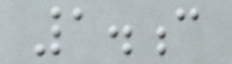1.c
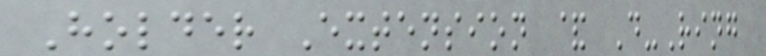Holder Extension & D-Ring
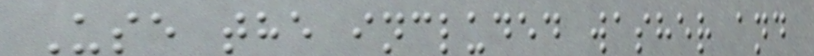Use the included washer and
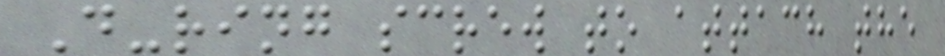D-ring screw to attach the
